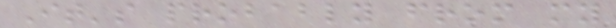It's probably from my
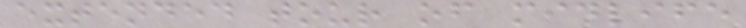extended tour of midlife
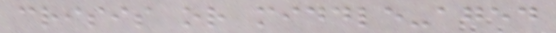crisis or middle-aged
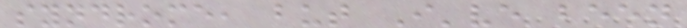syndrome, but I've been
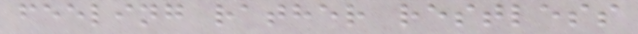feeling rather restless
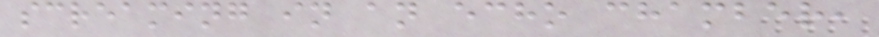screaming in an echo chamber,
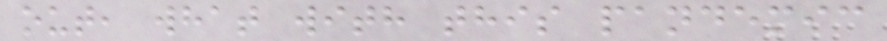out, what with this pandemic
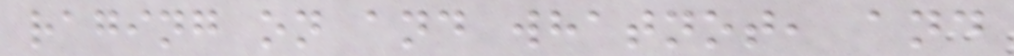raging on and whatnot, and
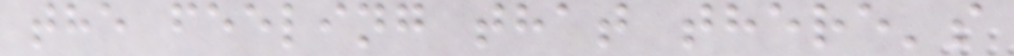the feeling that there's
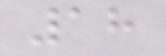18
